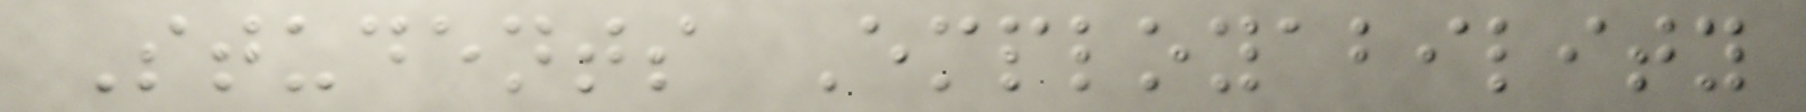Students Employability
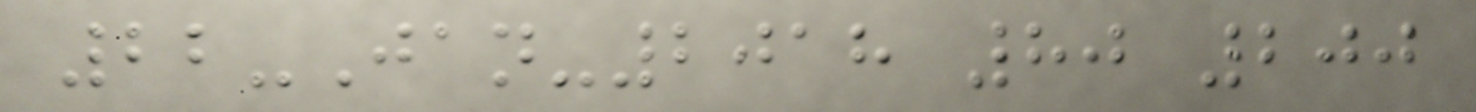22-Jan-2018 80 200
